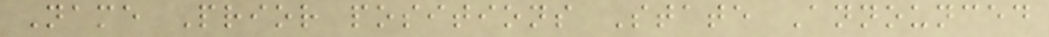Name Prior positions State Announced
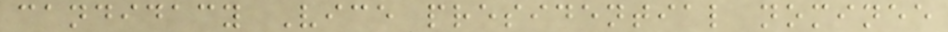candidacy Vice presidential nominee
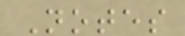Notes
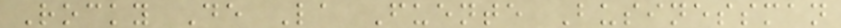Rocky De La Fuente Businessman
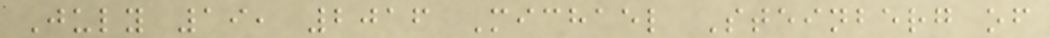July 19, 2016 Michael Steinberg of
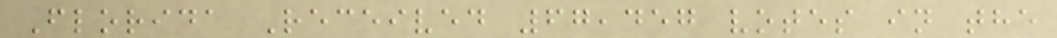Florida Received 67,457 votes in the
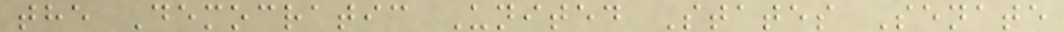the Democratic United States Senate
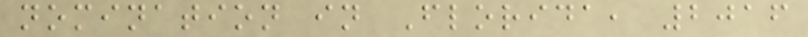nomination in Florida, 2016
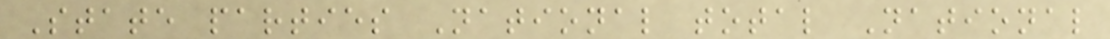State parties National total National
